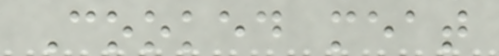Cooked meat
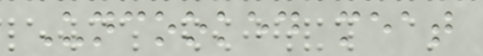Uncooked meat
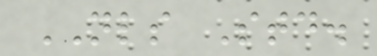NLS Std.
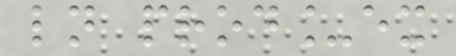ln prod_ex
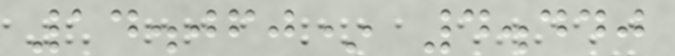14.060* 4.440
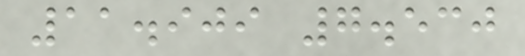11.909 7.530
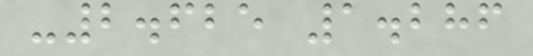-2.625 1.286
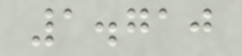1.710
